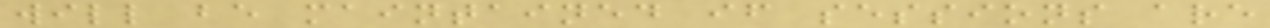will be maintained if sessions are
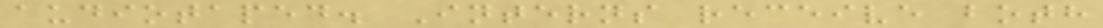audiotaped. Interns receive both
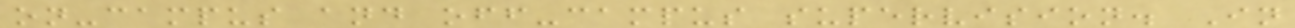on-campus and off-campus supervision. In
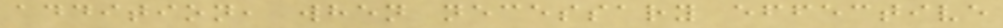addition, when necessary effective
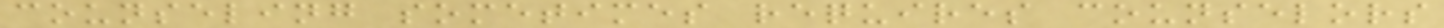counseling sometimes requires counselors
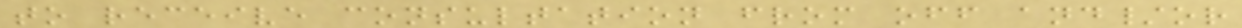to receive consultation from off and/or
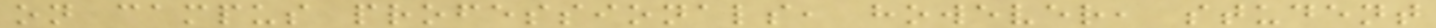on campus professionals, however, student
